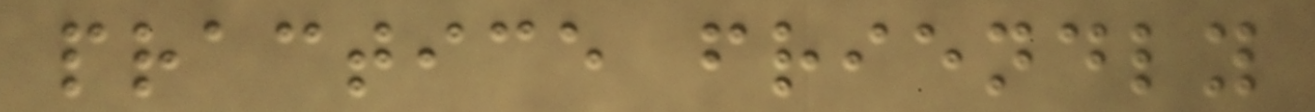practice friendly
